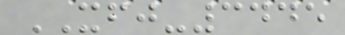XFJ-3445
